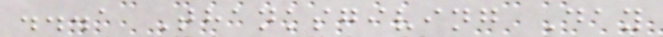...a Thanksgiving Day
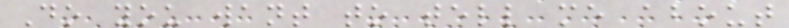Do you want to tell me about
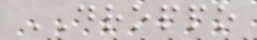DROPPO
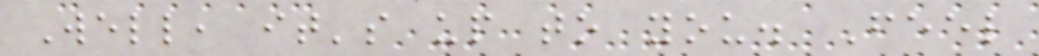Well, it's up to you. Feel
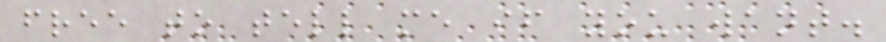free to tell me if you want.
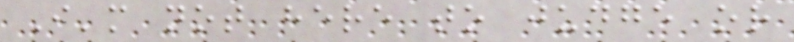I'm not here to judge or
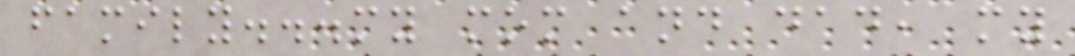family...my mom and dad, my
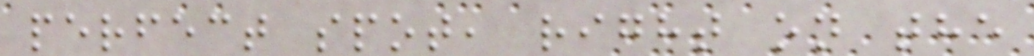perfect spot, right on the
